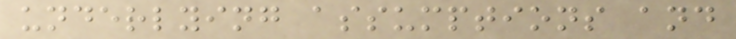underlying assumptions and
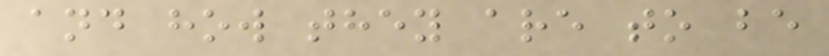and how they are to be
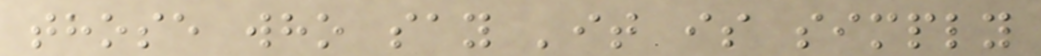those who say 'it is simply
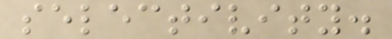selectivity.
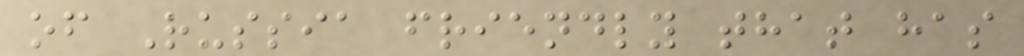of Russia friendly that has
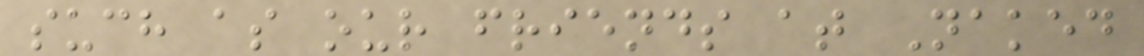such as our friends at Naked
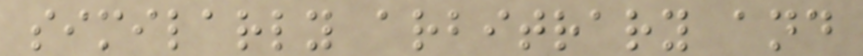similarly arbitrary and
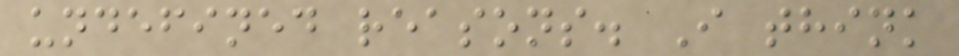undefined reasons. I think
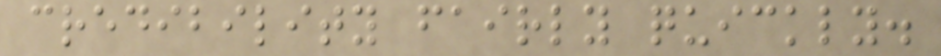credibility fairly quickly.
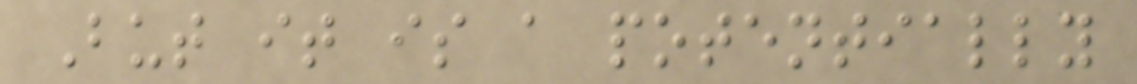But it is a potentially
